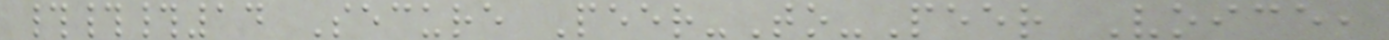###14 Secure Peer-To-Peer Voice,
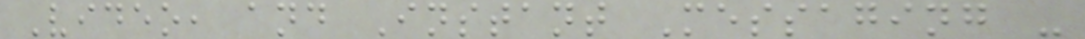Video, and Instant Messaging -
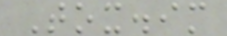Tox.im
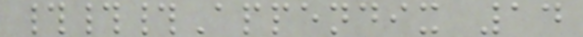###Appendix 14
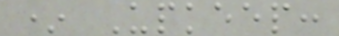* Upkeep:
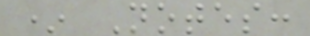* Notes:
